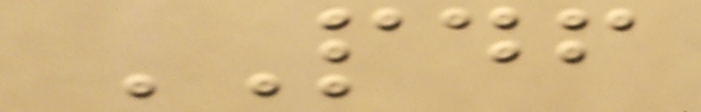PDF
